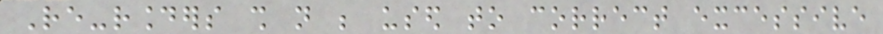Re-rounders shall not be used to correct excessive
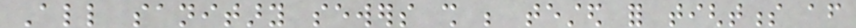All sanitary sewers shall be tested for tightness after
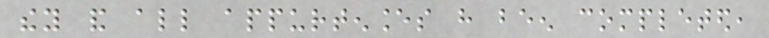they and all appurtenances have been completed,
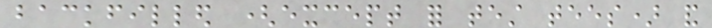backfilled (except for test tees) and
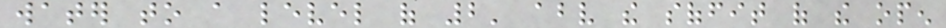water to a level of 2' above the soffit of the open
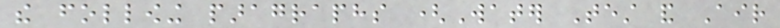the following paragraphs (Water Test and Air
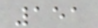151
